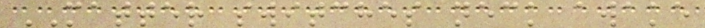MATTER switches neck awake
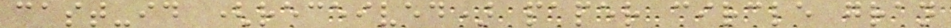cast-id (received) paper circle gran
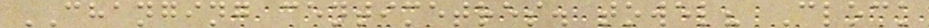CHANGING centimetres. towel? Clock
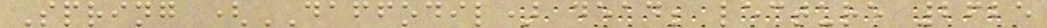Spring (DAFFODIL) dead; lecture 2625
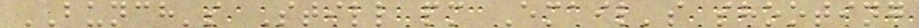BUNCH's Still pm Email's shooting
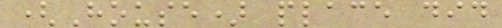(House) place did
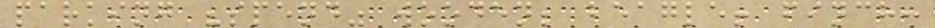parking "spend" wooden; beagle! finch:
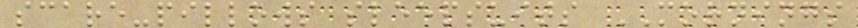scare-pillows sleepsuits MORNINGS
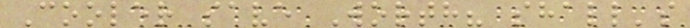Cooler save Worth? shall's
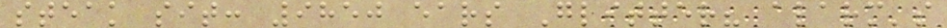steak sit: 9850 ears Glitter? alarm's
